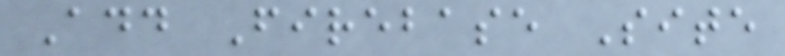Add Firebase Site
